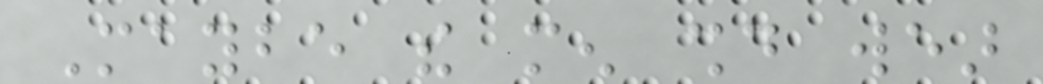Maybe the men should wear
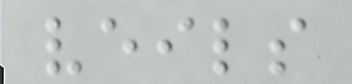veils
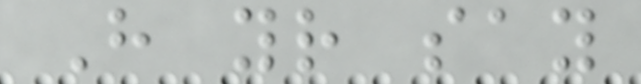Have your say
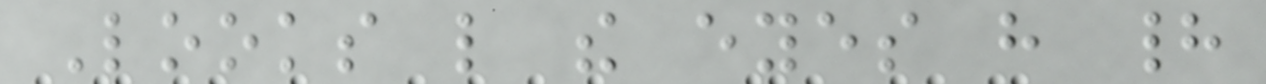Looks like the eyes have had
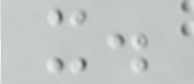it.
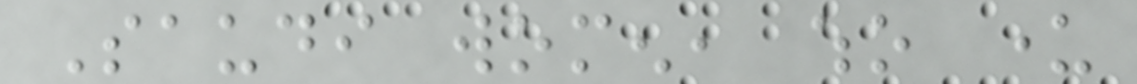Saudi women, who under
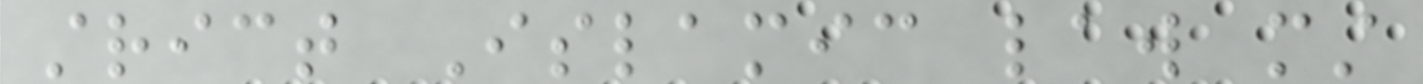strict Islamic law must
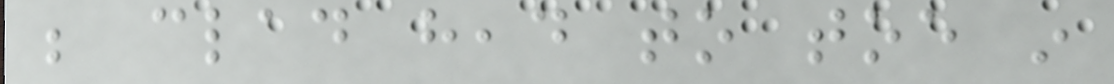be clad head to toe in
